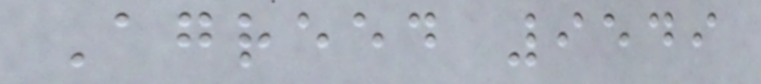Agreed 9549
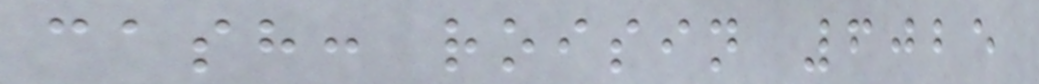cash: roisin 6025
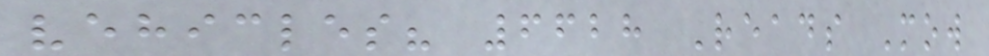vehicles? 6628 Reads Mow
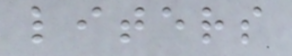liters
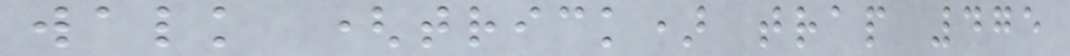walk (trick) trap 475
